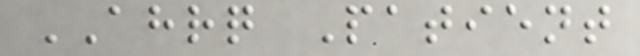AHRQ Patient
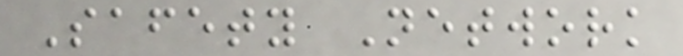Safety Network
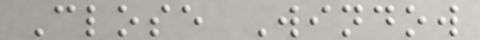Close Window
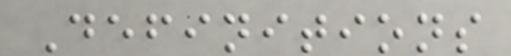Definitions
